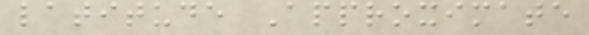latitude Approximate
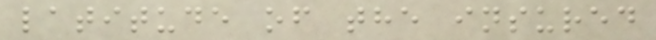latitude of the insured
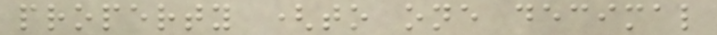property (to one decimal
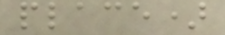place)
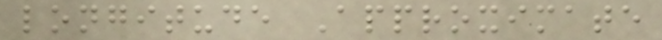longitude Approximate
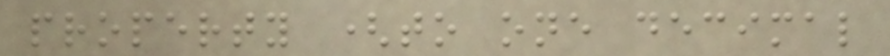property (to one decimal
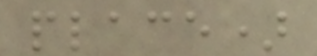place)
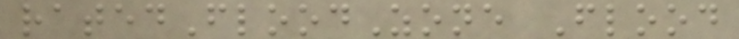ratedFloodZone Flood
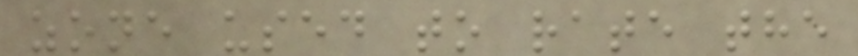zone used to rate the
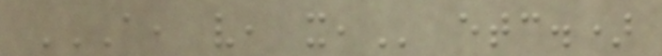A, V, X, etc.)
